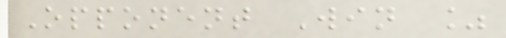Opponent Win %
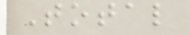Total
